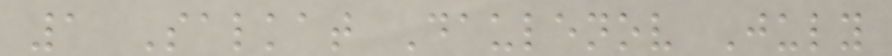1 Salkat Daulenov July
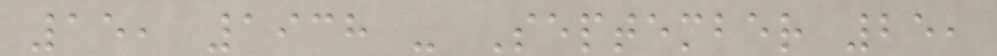15, 1938 - September 25,
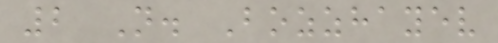2 N. Bozzhayev
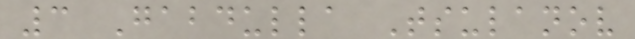3 Gabdulla Tsulanov
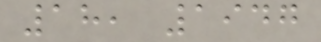18, 1947
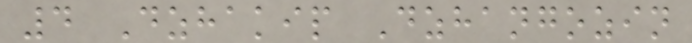4 Dzhakip Dzhangozin
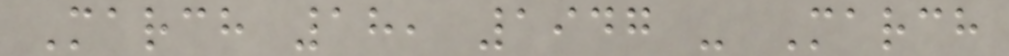March 18, 1947 - March
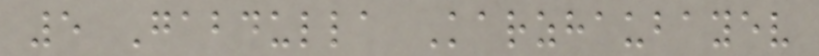5 Gabdulla Karzhaubayev
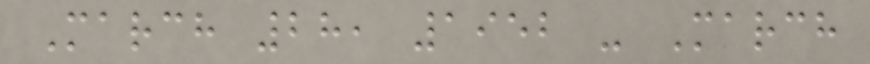March 28, 1952 - March
